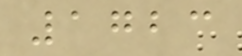1723
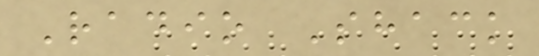Radio Shack
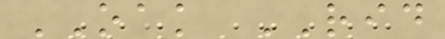OAK RID
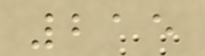215
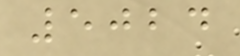5024
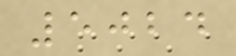5024
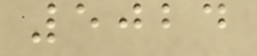5024
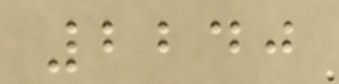2240
